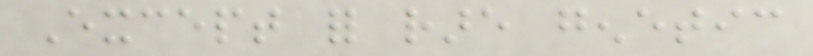Except for rare genetic
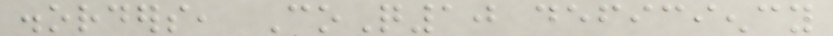disorders, CoQ10 deficiency
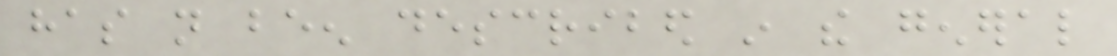has not been described in the general
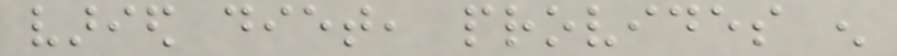varied diet, provides enough
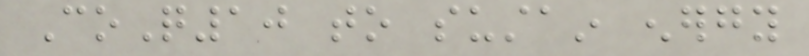CoQ10 to sustain energy
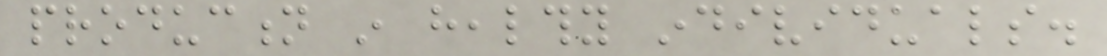production in healthy individuals.
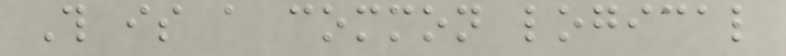This is a common logical
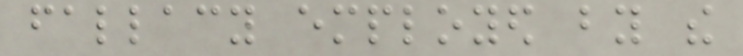fallacy employed by the
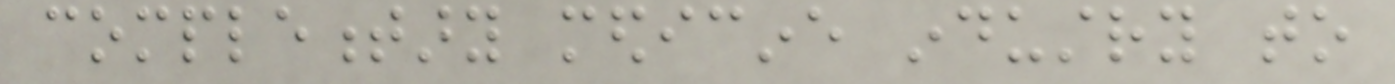complementary medicine industry to
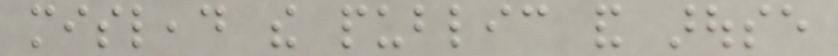mislead the public and arouse
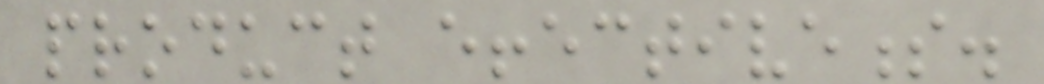product effectiveness.
